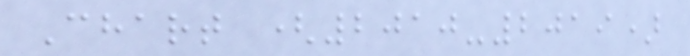Chart (2010-2019)
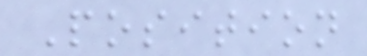Position
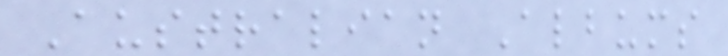Australian Albums
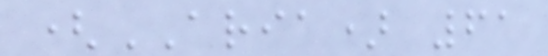(ARIA) 61
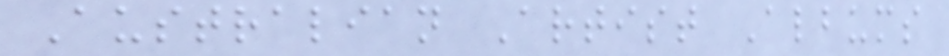Australian Artist Albums
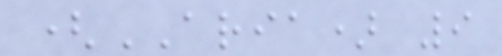(ARIA) 9
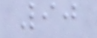90
